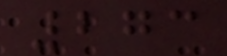273
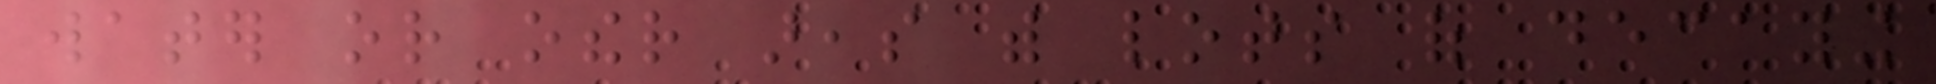water or other areas with lots of decaying
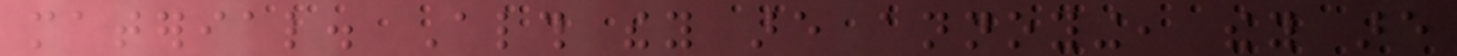material. Although they are annoying, they are
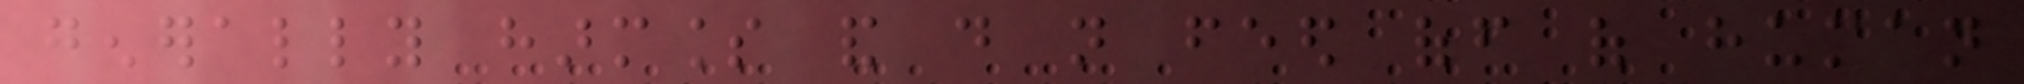generally harmless and do not feed off of human
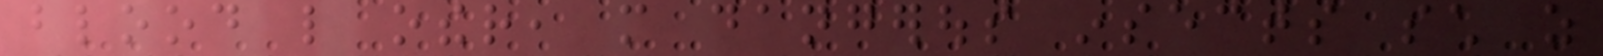blood like other, more dangerous insects such as
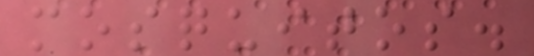mosquitos.
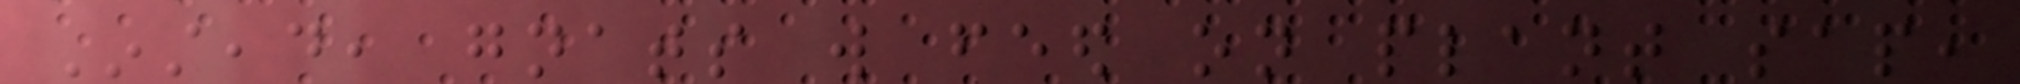Instead, gnats will feed on plant sap,
